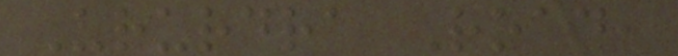Ururdra Road,
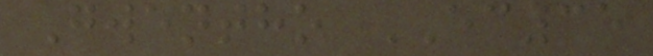Gwentho EC35
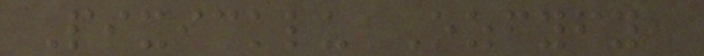Pixicklu Ozfyfy,
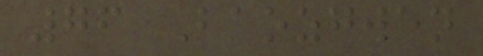76 Baozgwen
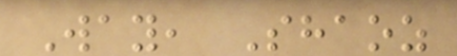Way, Shaoz
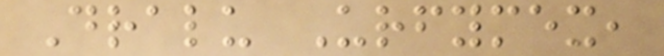Dralu Urfymex,
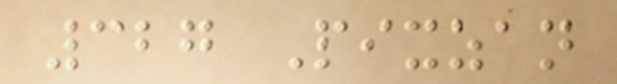327 Pixzan
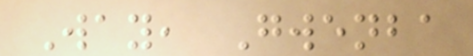Way, Gwenba
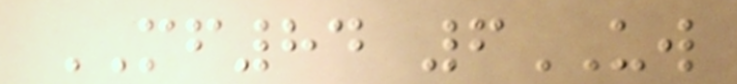MF84 6UW
